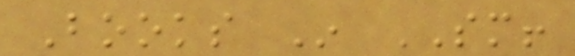Books In SM!
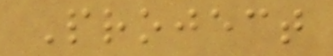Project
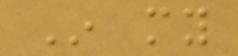In my
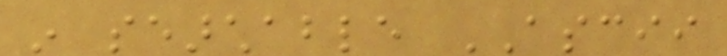in searchable ASCII
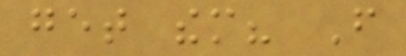get them? From
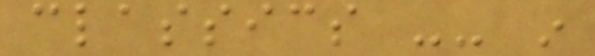classics -- in
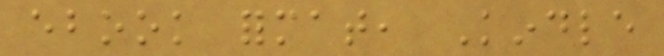ebook format, Kindle
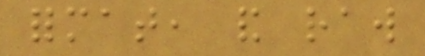format, and raw
